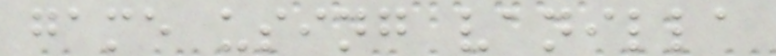game using vanilla
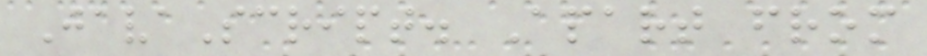JavaScript. Apart from
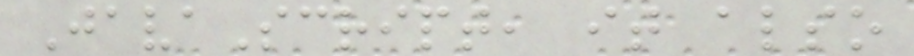JavaScript, it also
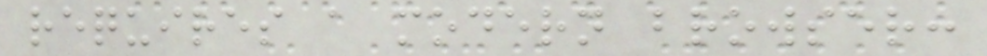requires a modern browser:
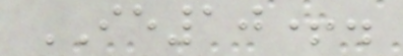IE10+.
